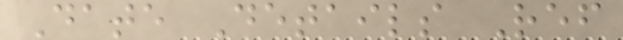Date Details Ref
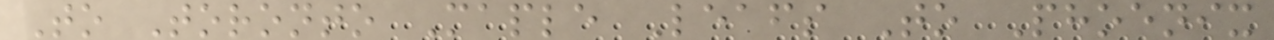To Toronto Maple Leafs To Phoenix
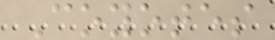Coyotes
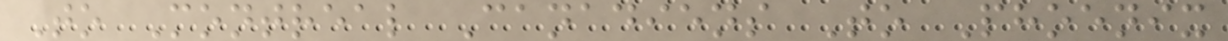To Montreal Canadiens To Phoenix
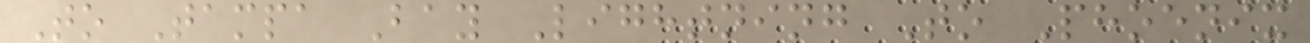To Tampa Bay Lightning To Phoenix
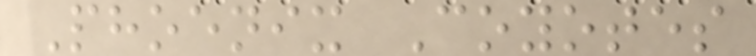Phoenix Coyotes
